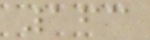163
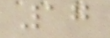17
